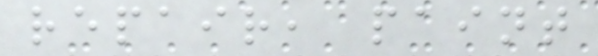repair, paint
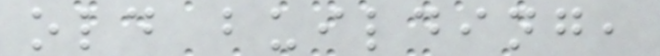old building,
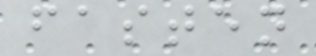fasten
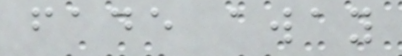fade away
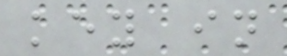key in
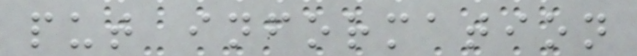put information
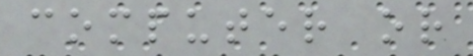computer or
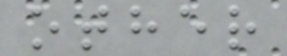other
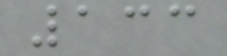133
